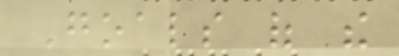Goals of the
